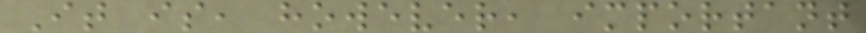It is, however, important
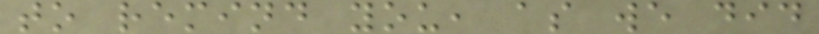to remind you, as we did
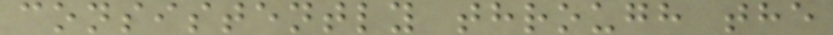consistently through the
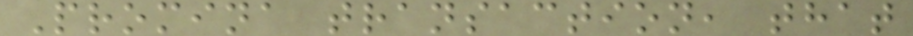Promina transaction, that
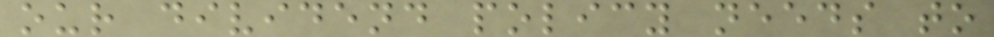our dividend policy needs to
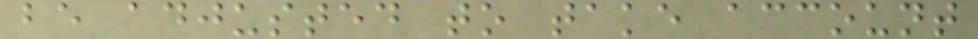be adjusted to take account
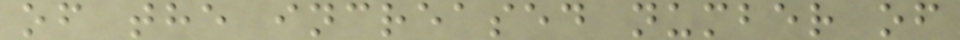of the increased number of
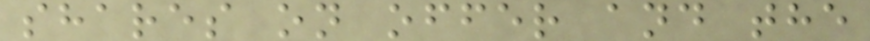shares on offer and the
